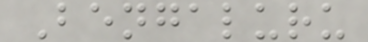Bengaluru
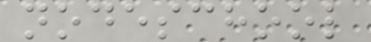nodeschool
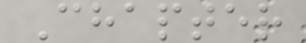Chapter
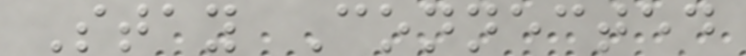Stay Connected
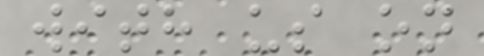with us on
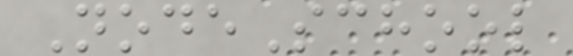NodeSchool
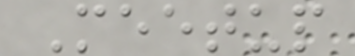Meetup
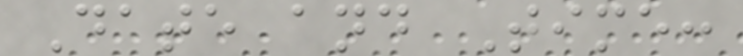Date and Time:
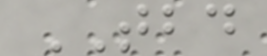TBD
